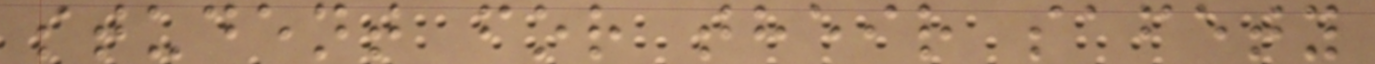student for their safety
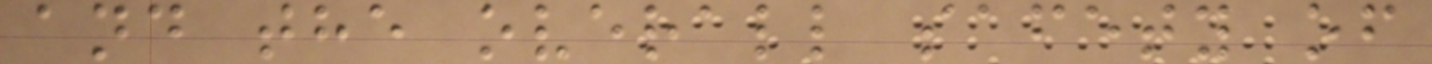and the overall safety of
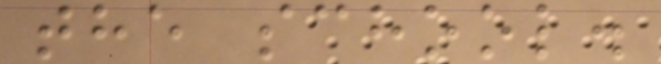the school.
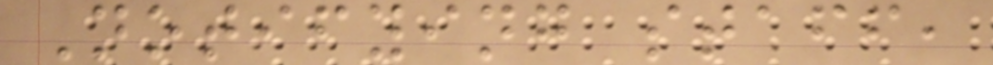Notifying staff,
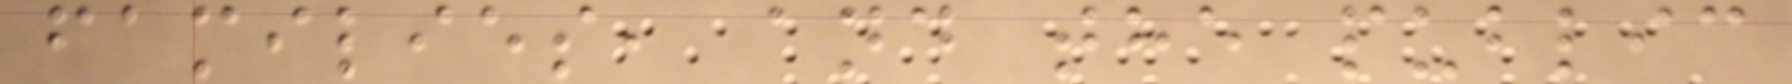families, and the public
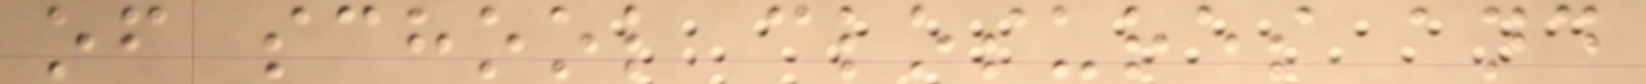of school closures and
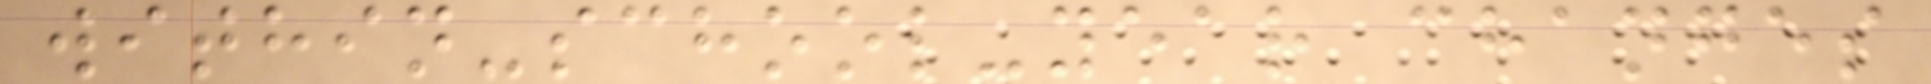within-school-year changes
